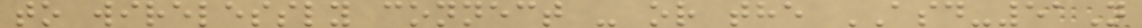to wirelessly connect - or the ASD-51N
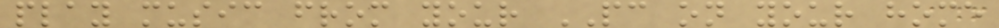play music from your PC on your home
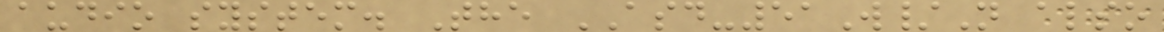audio system. The ASD-51W/N also
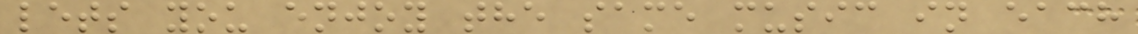lets you enjoy the same music in each
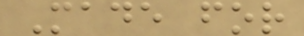Made for
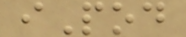iPod
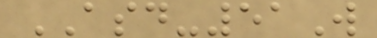ASD-51W
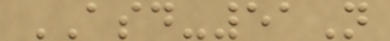ASD-51N
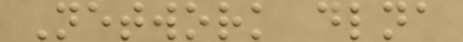Network dlna
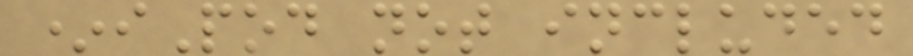*iPod not included
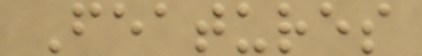Features
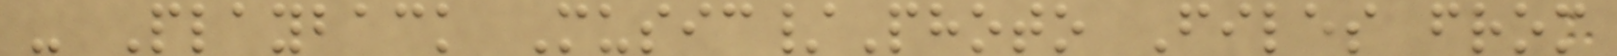- Playback Music/Photo Files from
